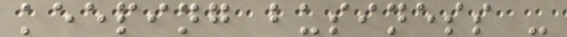keeping business -
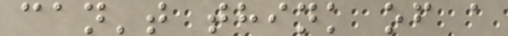can't think of a
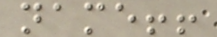name!!
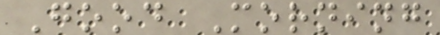Good Morning
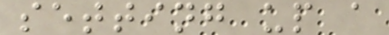setting up a
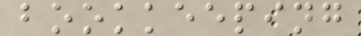bookkeeping
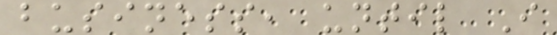business, until I
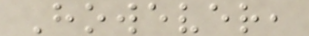However,
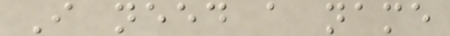I need a name
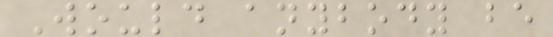Would anybody be
